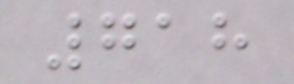718
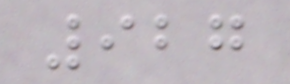927
